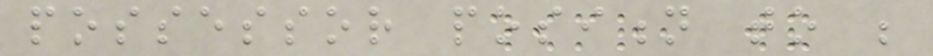possessor position to be
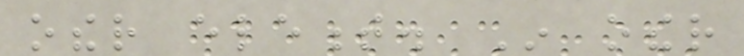other element. In other
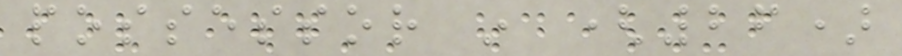possessor in (26)
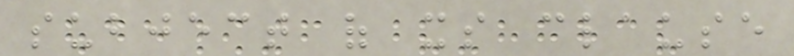subject of its clause
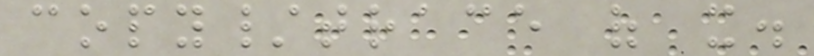copy/trace of it.
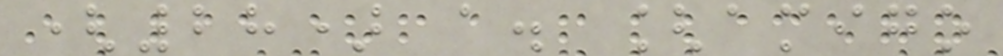(28) a. [amigo
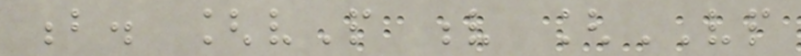b. [vP v [VP
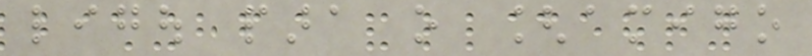ligou para o [amigo
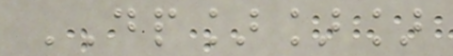DP]]]
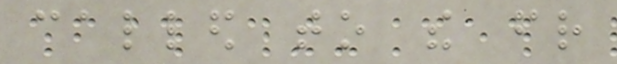called to the friend
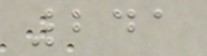241
